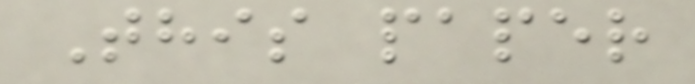This paper
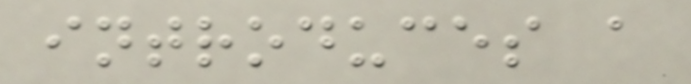introduces a
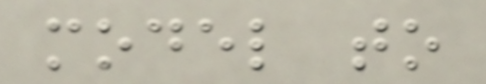model to
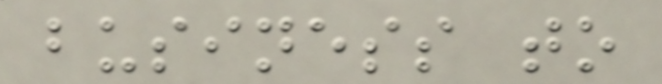business to
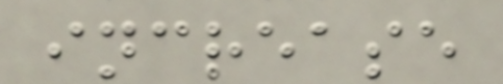increase
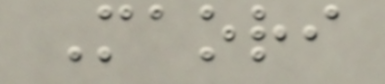Maori
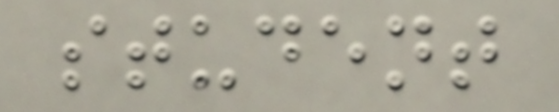student
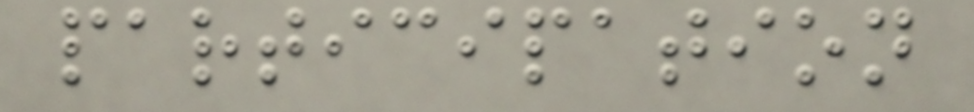participation
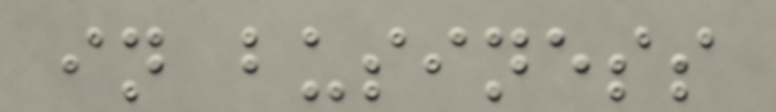in business
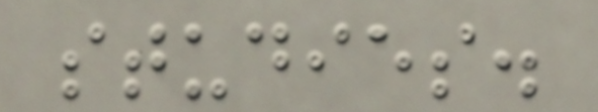studies.
